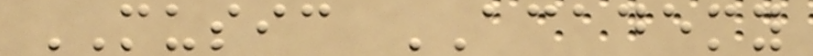MUSIC ACADEMY
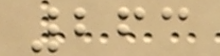263
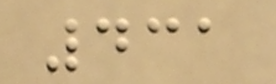431
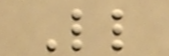Ll
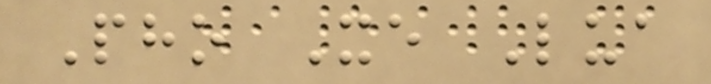Pho Xe Lua
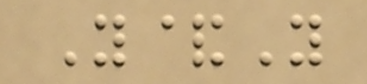Y&Y
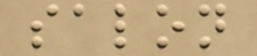salon
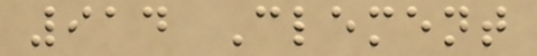914 Clement
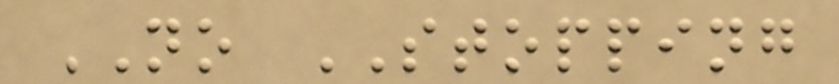NO STOPPING
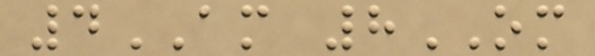4AM 8OM
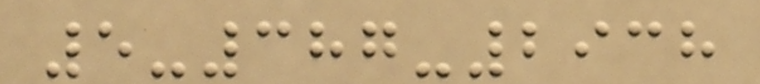5-387-2938
